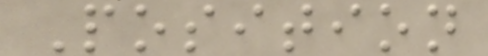Position
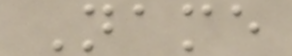Name
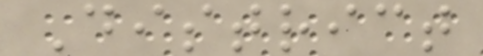District
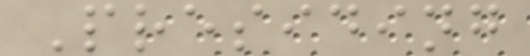Presiding
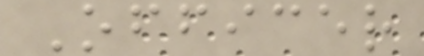Officer
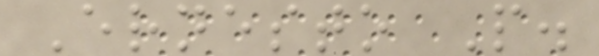Ernesto P.
